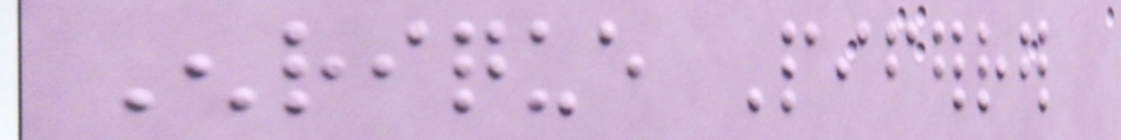Enrique Piferrer
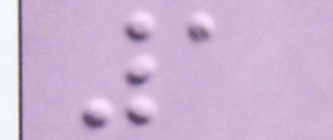1
